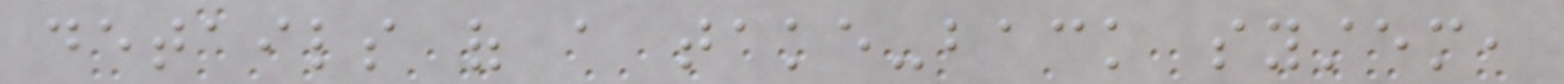details of a take-back system,
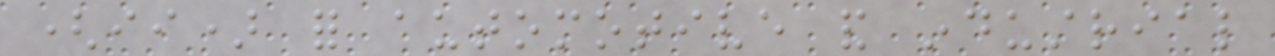(ii) for automotive and industrial
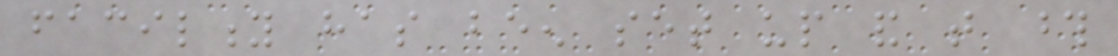facility has been set up and that those
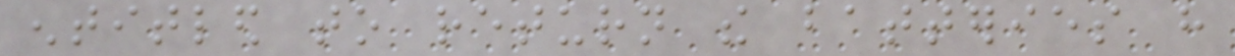entitled to return the batteries have
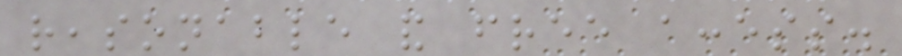reasonable and free access.
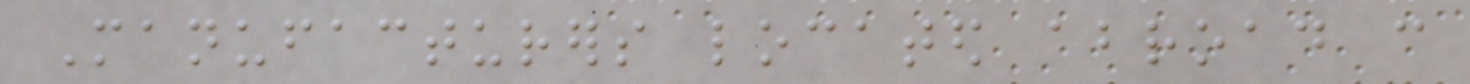Manufacturers located abroad can
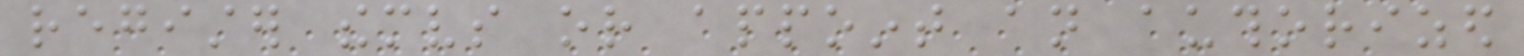register themselves or appoint an authorized
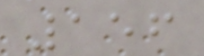156
